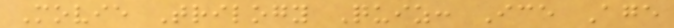Movie Trilogy Quiz: Ice Age
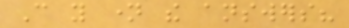Can you name the answers?
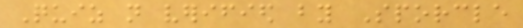Quiz not verified by Sporcle
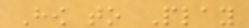How to Play
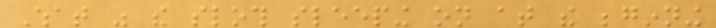What was the sloth sleeping on at the beginning
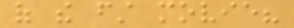of the first movie?
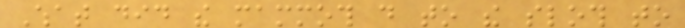What did the mammoth do to the sloth to
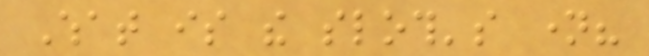What is the sloth's name?
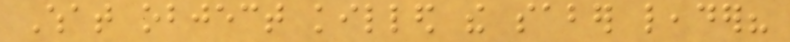What object killed the saber leader?
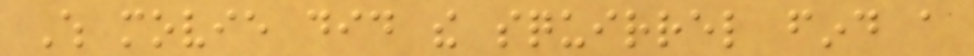Which movie did the squirrel find a
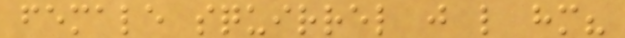female squirrel just like him?
